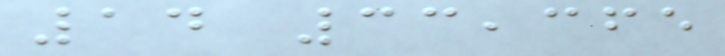14 33,365
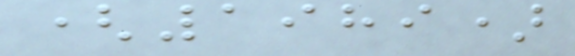(1989)
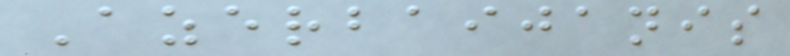Azerbaijanis
